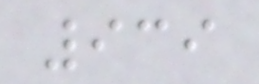939
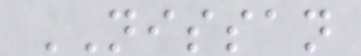NISSAN
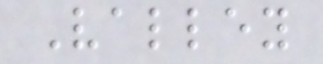Valley
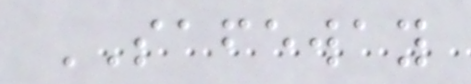SAFEWAY
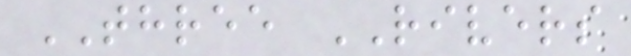THREE RIVERS
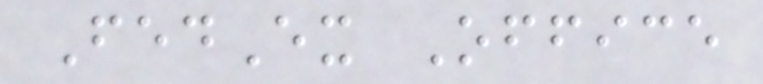FedEx Office
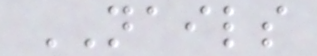NAILS
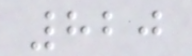820
